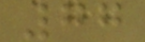77
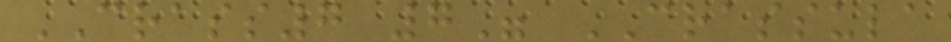CRASS7 7" CRASSULA
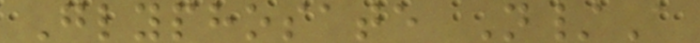Glyphosate N/A
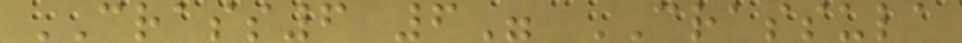CRASS6 6" CRASSULA
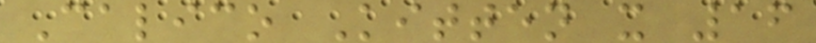Calico Kitten x 16
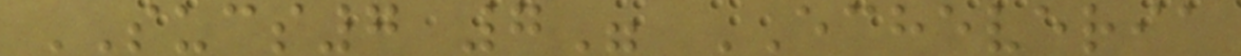SUCS7 7" ECHEVERIA
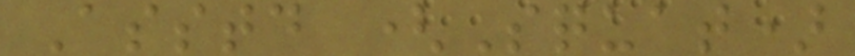Asstd (Squat)
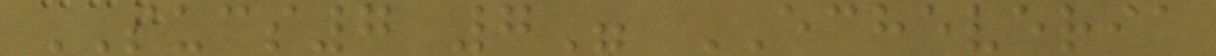SUCS7 7" ECHEVERIA
